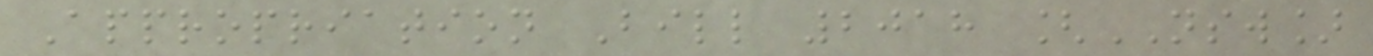Appropriation Bill 2018 [NSW]
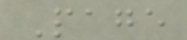Page
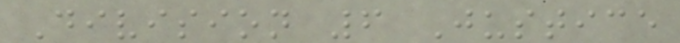Division 6 Justice
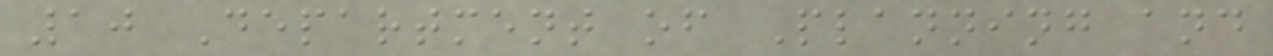10 Department of Planning and
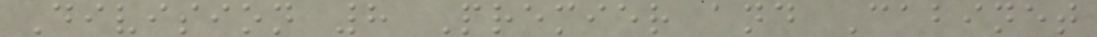Division 8 Premier and Cabinet
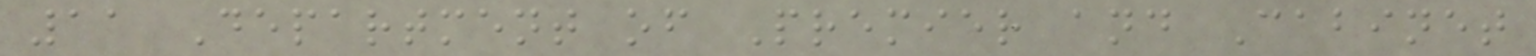11 Department of Premier and Cabinet
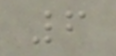6
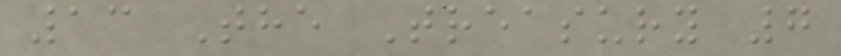13 The Treasury 7
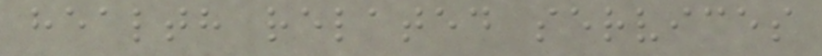health related services
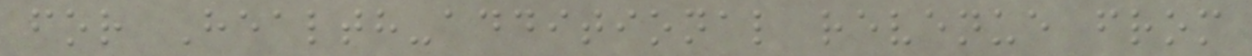for Health-additional revenue from
